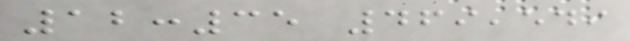12:35 469,549
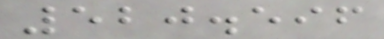520.596
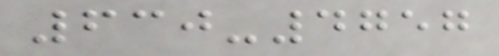630-4757
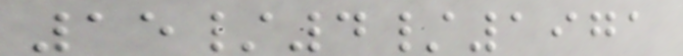15/4/1971
